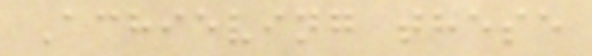Achieving these
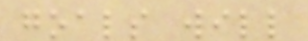goals will
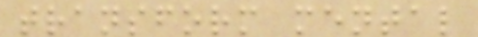transform mental
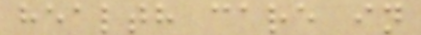health care in
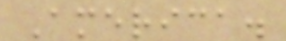America.
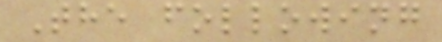The following
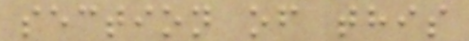section of this
